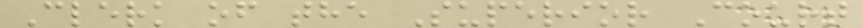Clerk of the Superior Court
